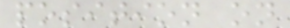position on
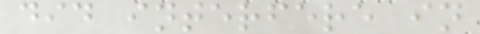did interfere in
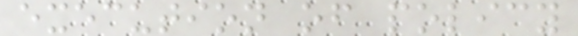execution of policy
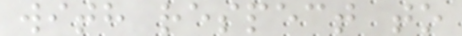with respect to
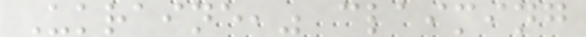Ukraine," claiming
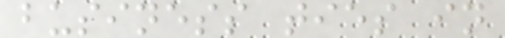business ties in
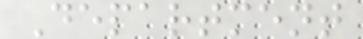Department
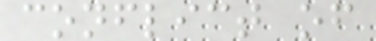conflict of
